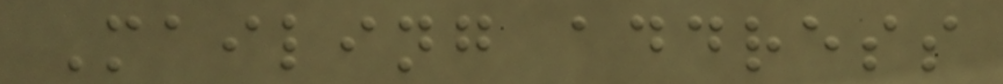Mailing address
